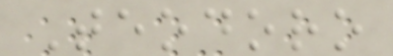Teodoro
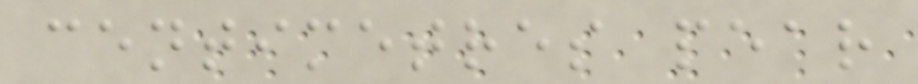centimetres pear
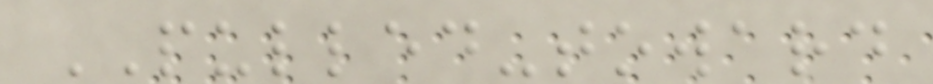PULLED-toward
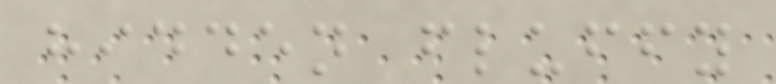hidden fluffy
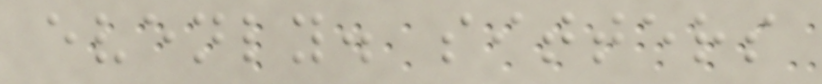evenly. sitters
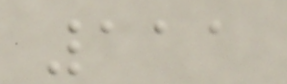111
